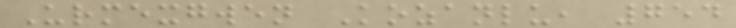Urmexgwen Kozanlu, 754
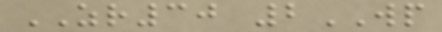ZR30 2WP
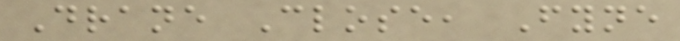Drane Close, Fyne
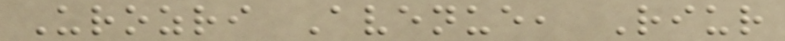Urozri Avenue, Riur
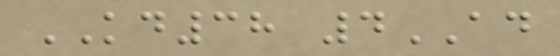KD38 4AD
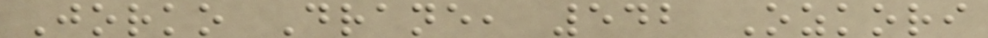Jorko Drane, 542 Ozkori
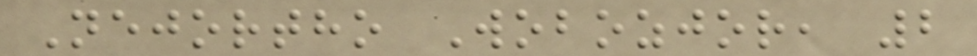Nejortho Wobozjor, 2
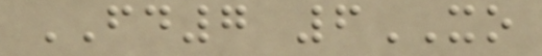FD7 6XO
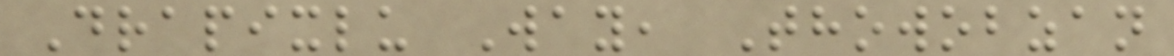Drapixlu Way, Thowobzan
